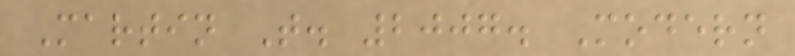Martin T. 2007. Modern
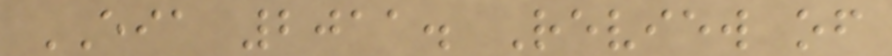EIA 2011. Review of
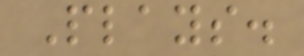Plays.
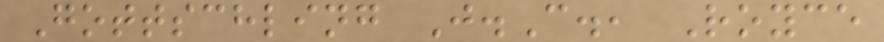Gottschling J.C., Royce
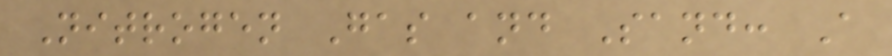Nitrogen Gas and Sand: A
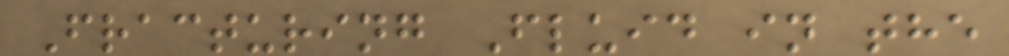Fracturing Fluid in the
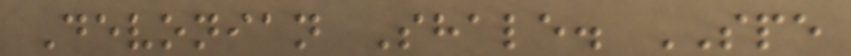Devonian Shale. SPE
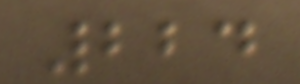224
